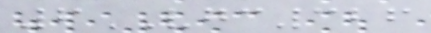6VGC326
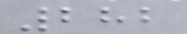282
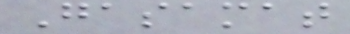Gasamat
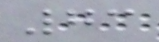73
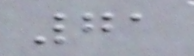71
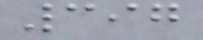397
